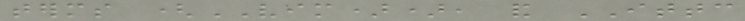terms (VIM)), and ITTC
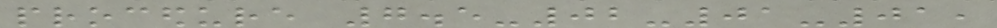procedure 7.5-02-01-01,
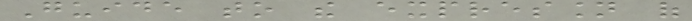Guide to the expression of
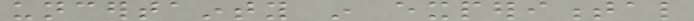uncertainty in experimental
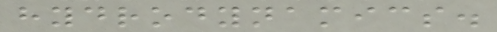hydrodynamics.
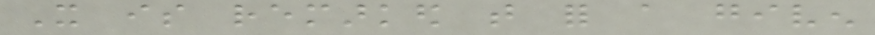It is remarked that for a given
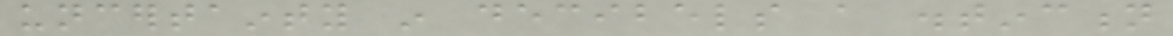uncertainty in decibels a distinction
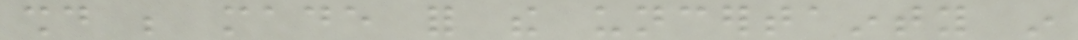should be made for the uncertainty in
